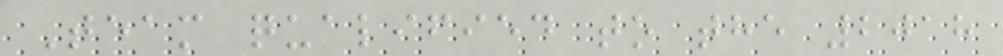Team qualified to the 2018
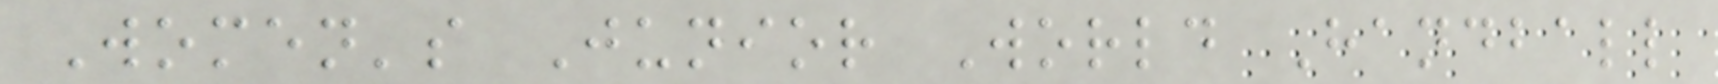Women's Junior World Handball
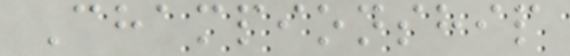Championship
